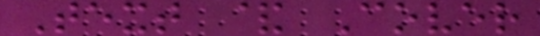Text & Cover
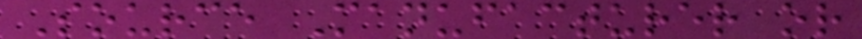Source Manufacturer or
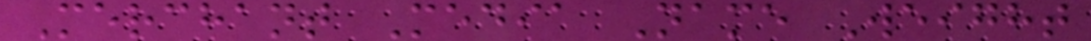Merchant Media Name Weight
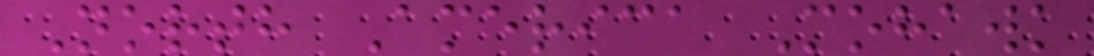North America Mohawk
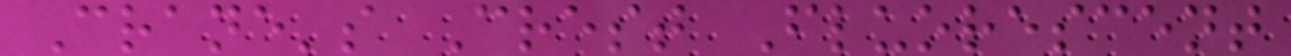Crane's Crest Fluorescent
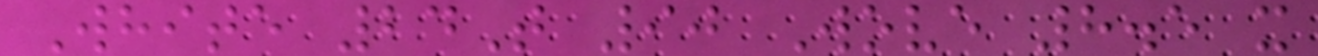White 24T 90 Wove 8.5 x
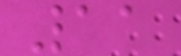11
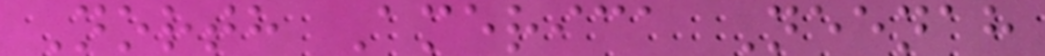North America Neenah
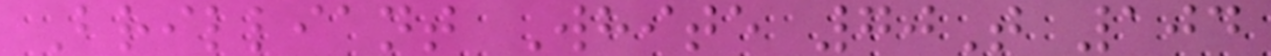Brilliant White 70T 104
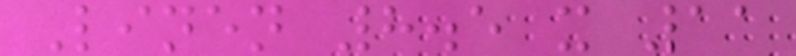Linen 8.5 x 11
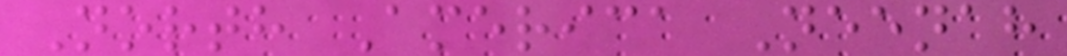North America Neenah
